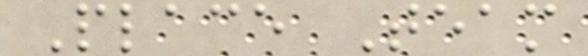Place Team
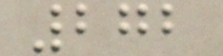272
